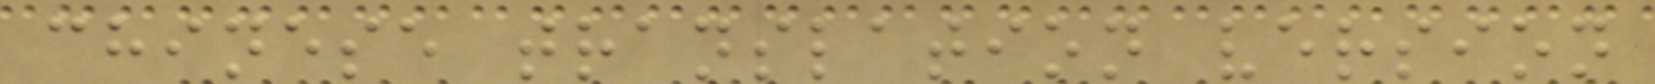chinese translation version
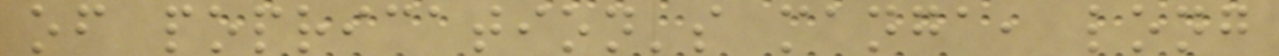of poprication's manga, long
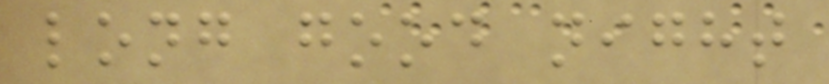long good night
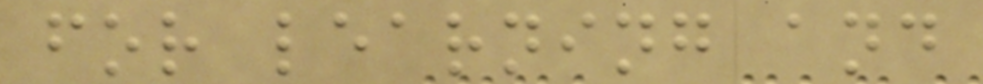for learning and
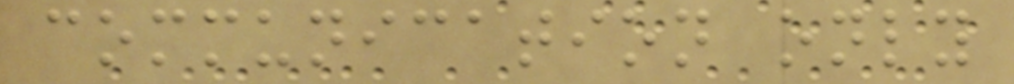communication only
